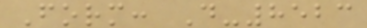Form: D-8523
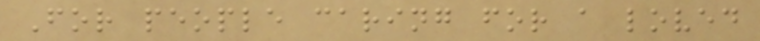For people caring for a loved
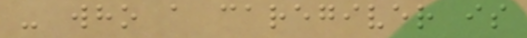- who a caregiver is
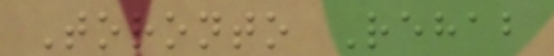Toronto Rehab
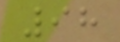98
